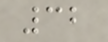32
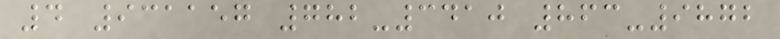4 931157 782-3410 863-9872
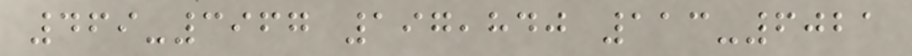469-3967 197,840 113-6021
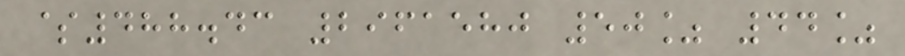$488.43 2961580 50% 44%
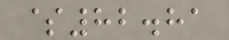$82.81
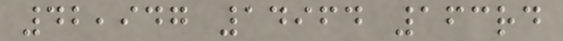42,947 14964 163rd
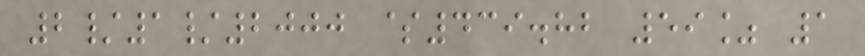2/1/2000 $439.82 59% 1
